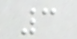3
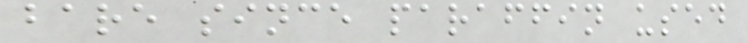bare since paraffin used
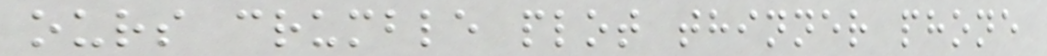ours crumble plot thinner phone
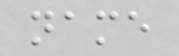name
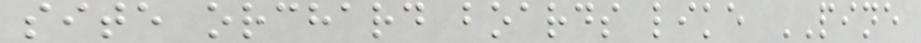site orchard boards like PINE
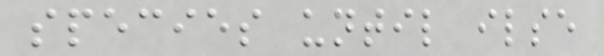species until ilse
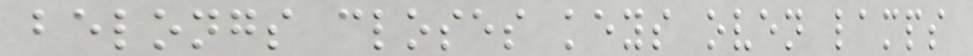belongs closes keys oven lamps
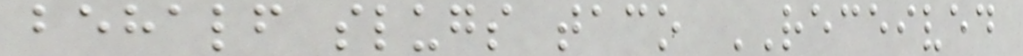behalf slugs taco RECEIVED
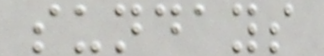sundays
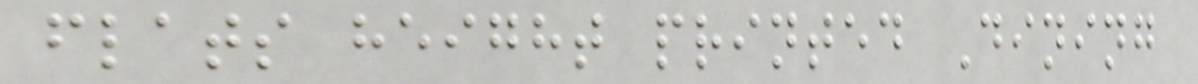flats height printed Dining
